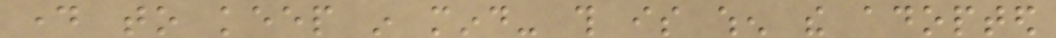day to keep in mind- this is when the adopted
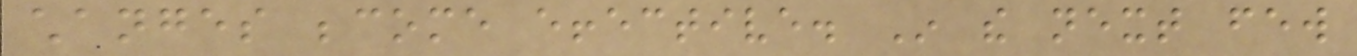changes become effective. In the next few
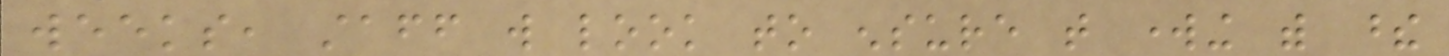weeks, staff will look to ensure that working with these
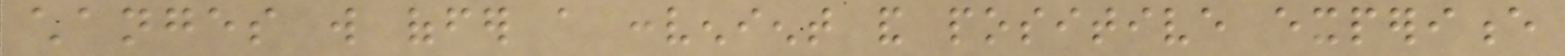changes will offer a convenient and positive experience
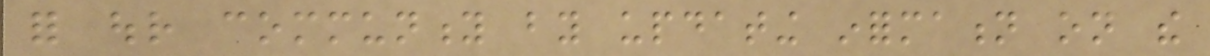for our community by updating information on the
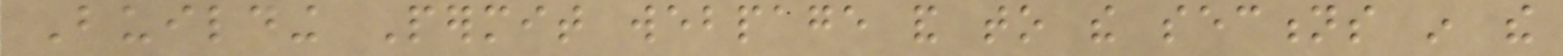Building Permit webpage and to the sections in the
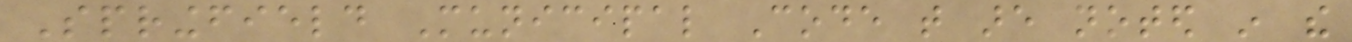Springfield Municipal Code that are noted in the
